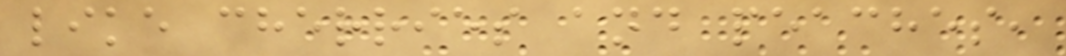like cherries and peaches,
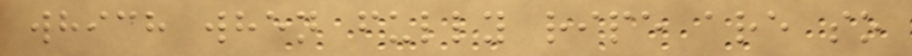which when fully ripe are so
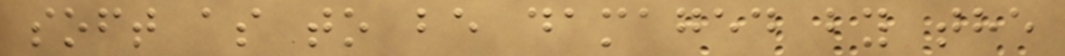soft as to be damaged by the
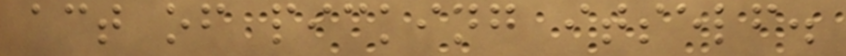act of picking itself.
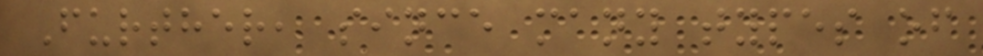Further, since many types of
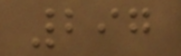297
